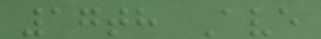17th Ave
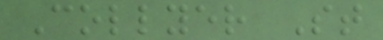Collyer St
